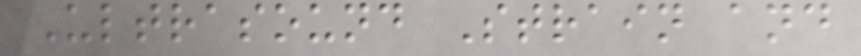Ultrasound Strain and
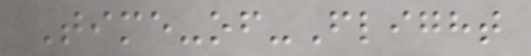Time-of-Flight
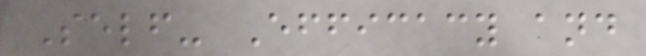Self- Efficacy and
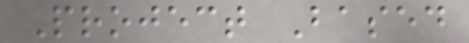Project Based
